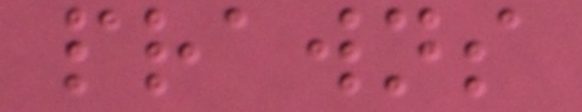prawns
